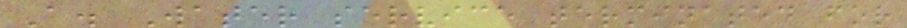A. Water service terminated for
